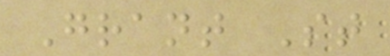Grant St
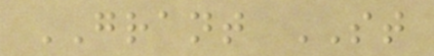GRANT ST
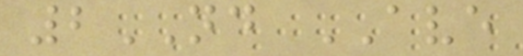2ND AVE
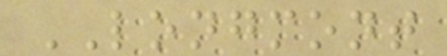LONGMONT
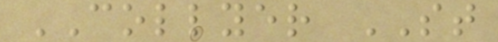COLLYER ST
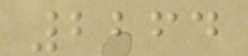2264
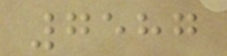7587
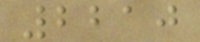2210
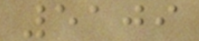5109
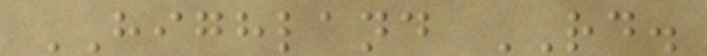HIGHLAND RD.
